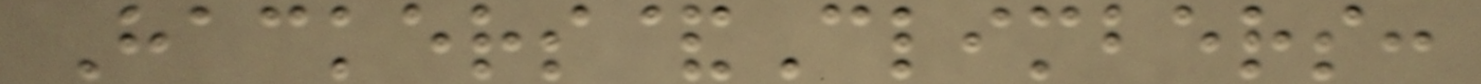Hackers&Climbers:
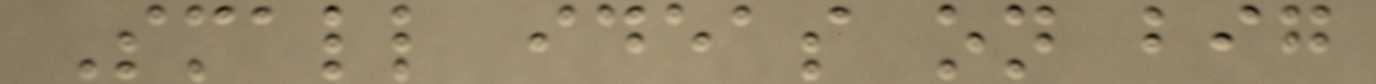Small ideas on big
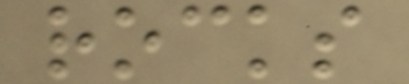rocks
